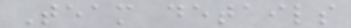Team details
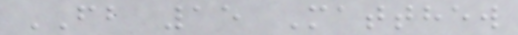FB 15 Matthew
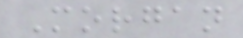Morgan
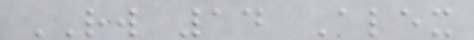RW 14 Alex
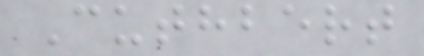Cuthbert
